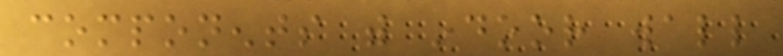components with indoor wall
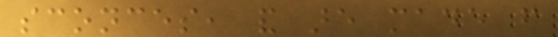sconces, and are made from
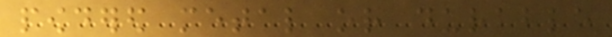powdered metal or durable
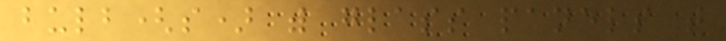bulb(s) with glass panels that
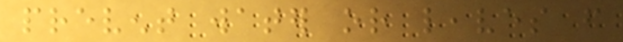prevent water or leaves from
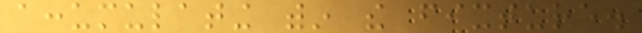accumulating within the fixture.
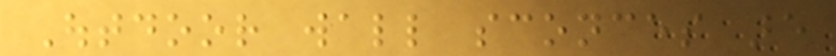Outdoor wall sconces are
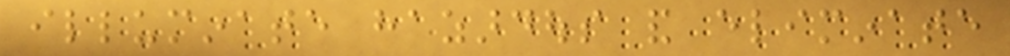illuminate hazardous and eliminate
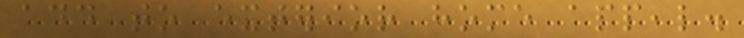add to exterior home appeal.
